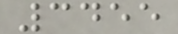3455
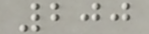200
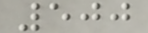500
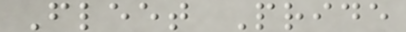Fleet Pride
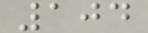104
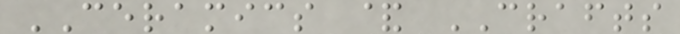CERAMICS & CRAFTS
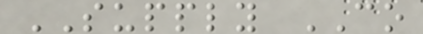SUPPLY CO
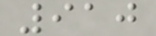910
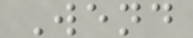Wend
